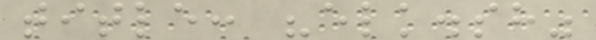title: "elk.sh"
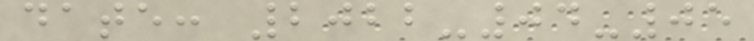date: 2022-04-05
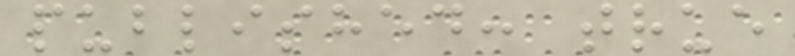published: true
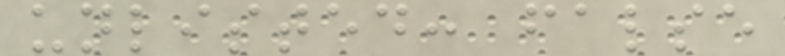unlisted: false
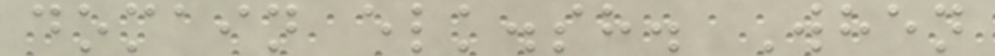domain elk.sh. When
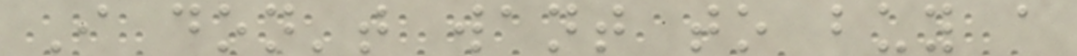I don't want to buy a
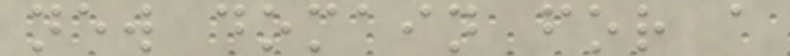new domain for a
